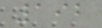192
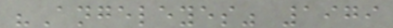"Angeleyes" 1979
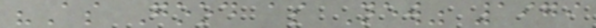"As Good as New" 1979
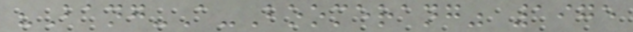"Bang-A-Boomerang" 1975
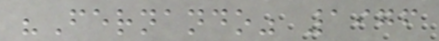"Fernando" 1976
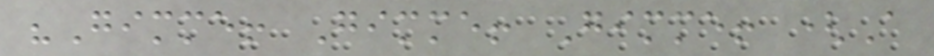"Gimme! Gimme! Gimme! (A
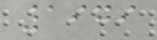1979
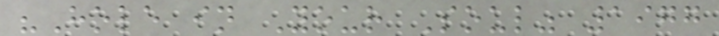"Hole in Your Soul" 1977
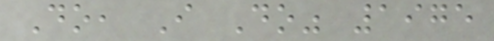Do, I Do" 1975
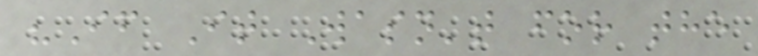"If It Wasn't for the
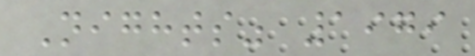Nights" 1979
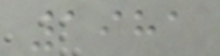1981
